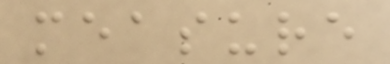measure
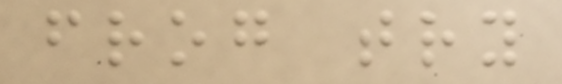frog try
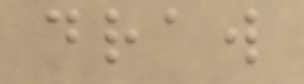draw
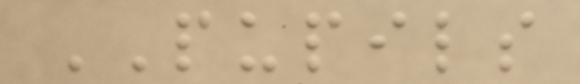PUPILS
